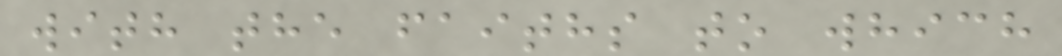with the faiths to which
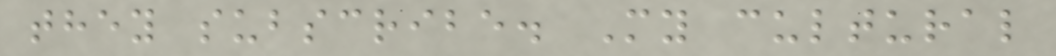they subscribe. My cultural
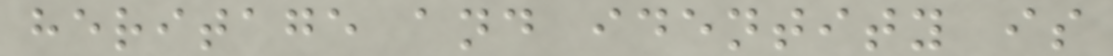heritage and identity is
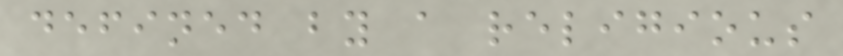defined by a religious
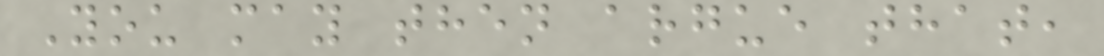You may then argue that,
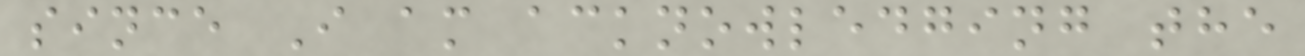since I am acknowledging the
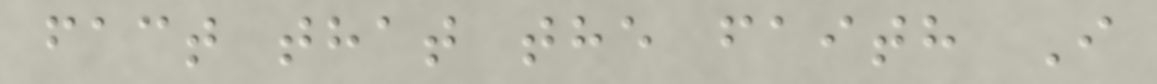fact that the faith I
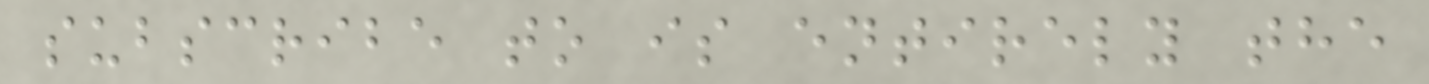subscribe to is entirely the
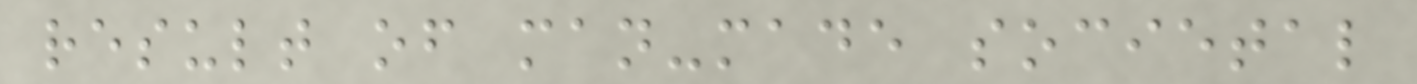result of man-made societal
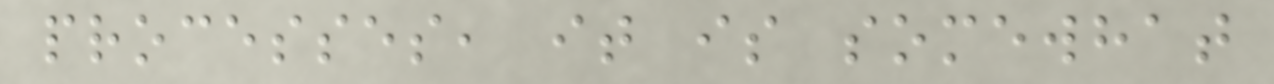processes, it is somewhat
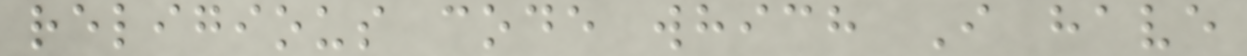religious code which I have
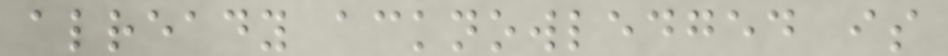already acknowledged is
